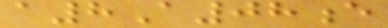a8A08e
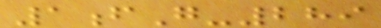1fG-289
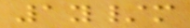1y/m
